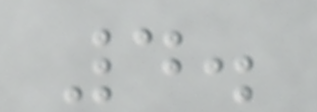4.
